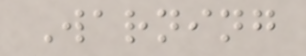Warning
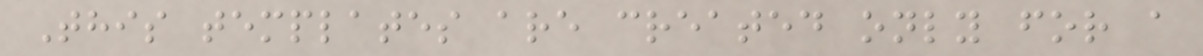This templates are created only for a
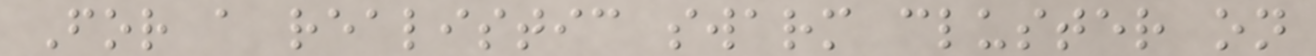For a realistic swarm cluster on
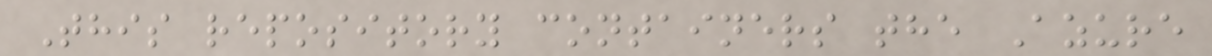This repository containers the Azure
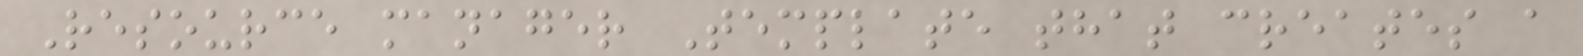Resource manager Template that creates a
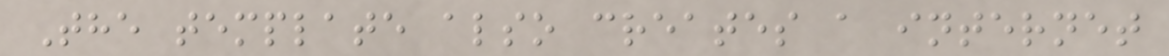The template also creates a internet
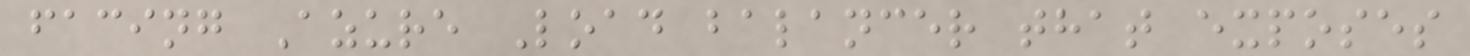facing Azure Load balancer that exposes
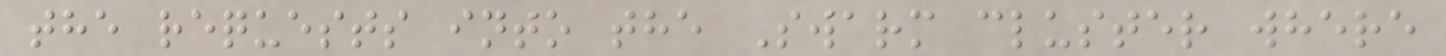the requests into the Swarm cluster where
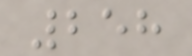258
